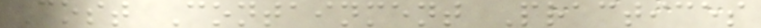Cost Containment Practices
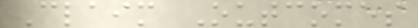Claim Outcomes
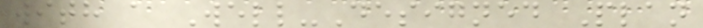with a Well-Designed Plan
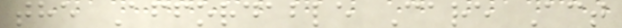the Affordable Care Act
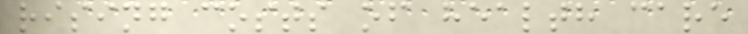rising costs of health care
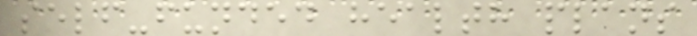self-funded health plans
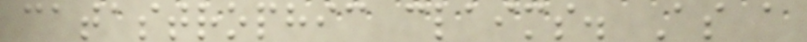catastrophic claims. As a
